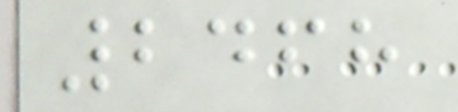2468
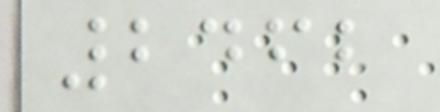2462
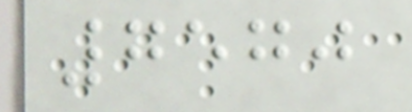7570
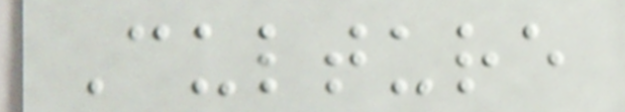Culture
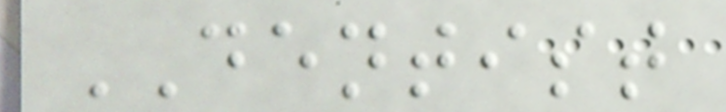DENTIST
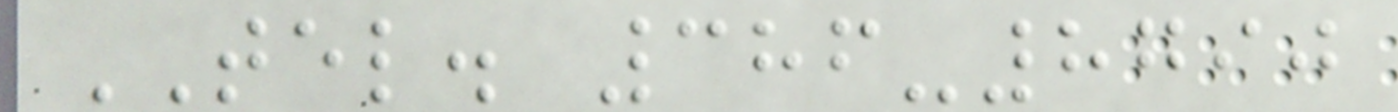TEL. 386-8790
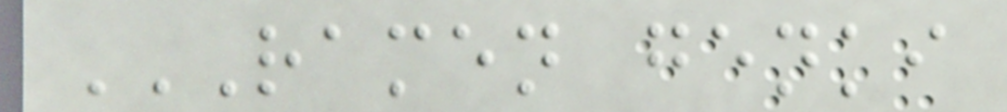RAMEN GENKI
